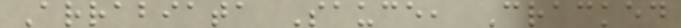Arrabiata Sauce, Cracked
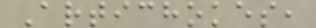Artichokes,
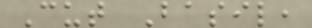Cut Basil,
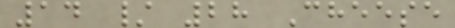14 / 28 Cheese
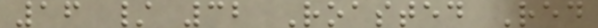16 / 32 Roasted Red
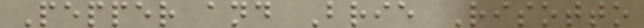Pepper and Brie Risotto
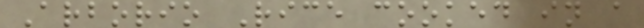Arborio Rice cooked in a
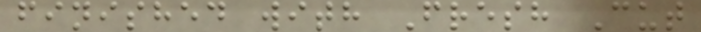finished with Fresh Cut
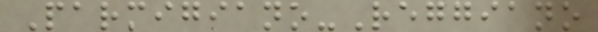Parmigiano-Reggiano
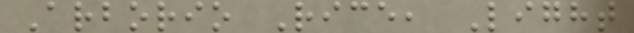Arborio Rice, Light
